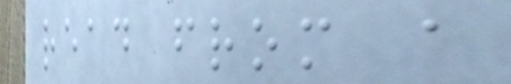read from a
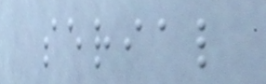serial
